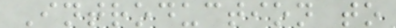Introduction to
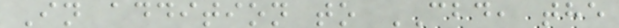In addition to CBD, the
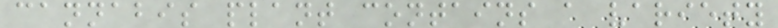cannabis plant contains a variety
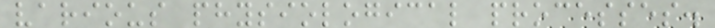various physiological processes.
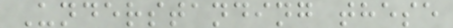Understanding these
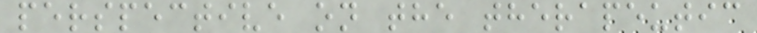perspective on the therapeutic
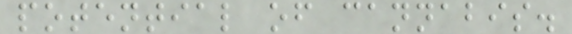potential of cannabis.
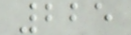225
